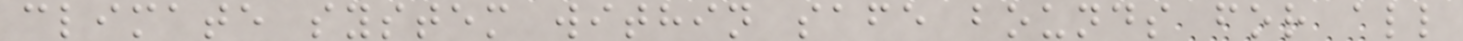climate system within safe bounds for all
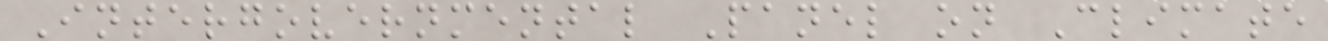Intergovernmental Panel on Climate
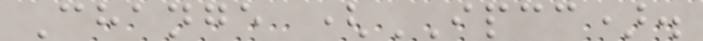Change (IPCC).
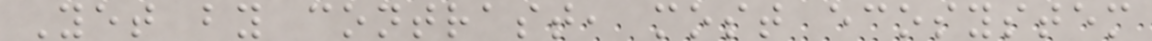Yet by contrast, most ecosystem
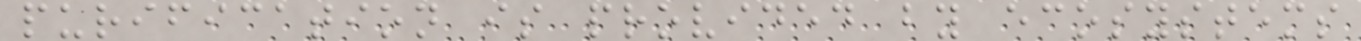purification is provided by ecosystems
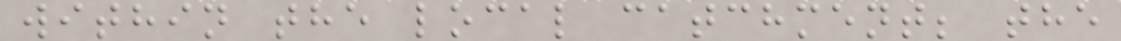within the local catchment; the
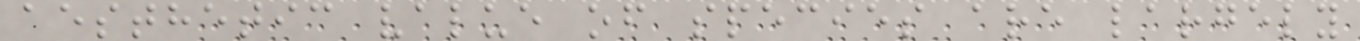aesthetic value of species are largely
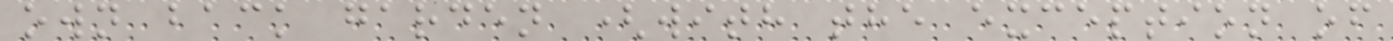own back garden (with the exception of
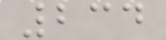234
